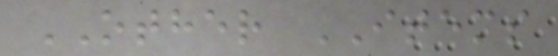OTHER ITEMS
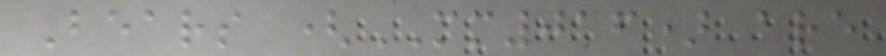Bears (MM016) are
